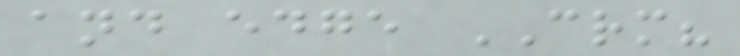and edge CRM?
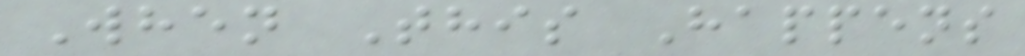When This Happens
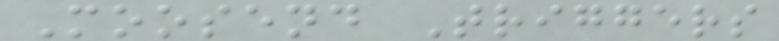Moosend Triggers
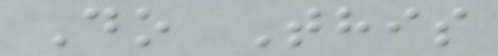Do This
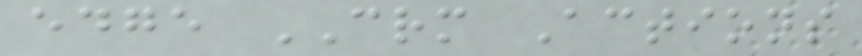edge CRM Actions
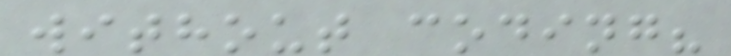without coding?
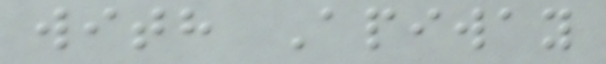with Apiway
